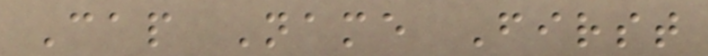Cap Name First
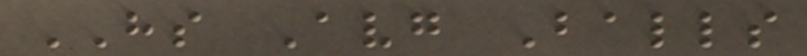HS Avg Balls
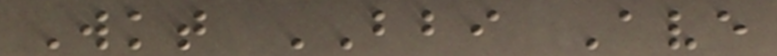Wkt BBI Ave
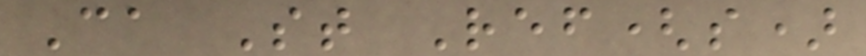Ca St Ref(s)
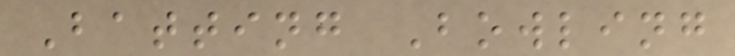Batting Bowling
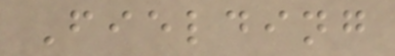Fielding
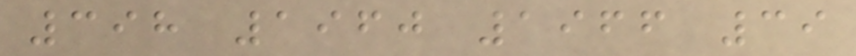398 1960 1966 39
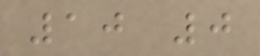10 0
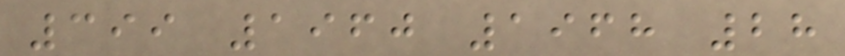399 1960 1968 28
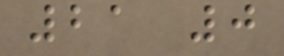21 0
